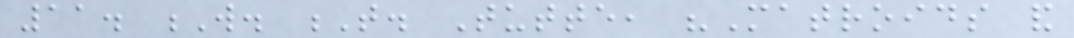11. W. T. Tutte, "Matroids and
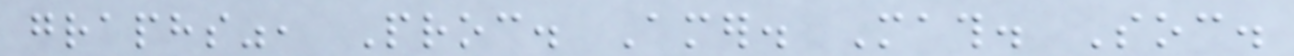graphs", Proc. Amer. Math. Soc.
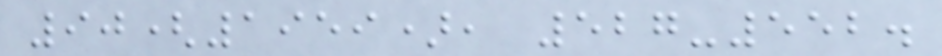90(1959), 527-552.
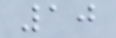10
